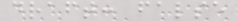draft: false
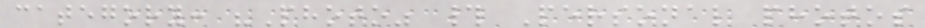category: "Photo" # Personal photos
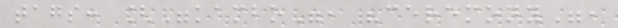tags: ["kambo", "ceremony",
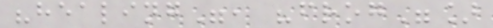"healing", "frog"]
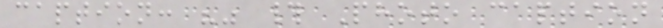caption: "" # Photo caption
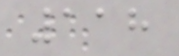118
